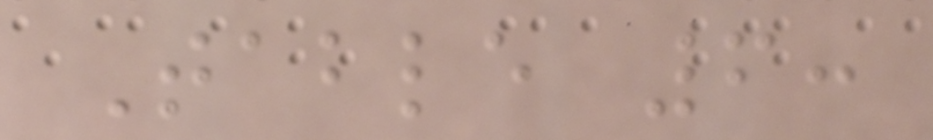Table 6:
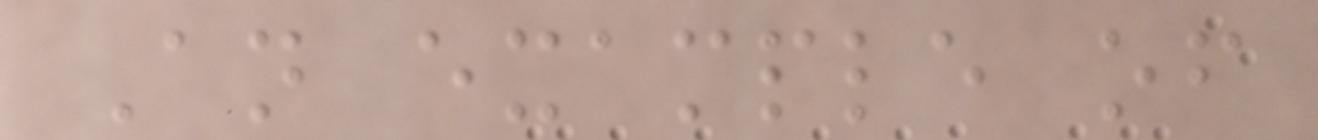An example of
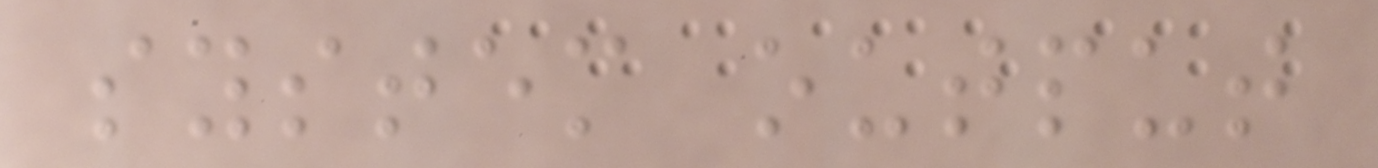system output
